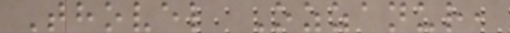Thovel Ozzanur,
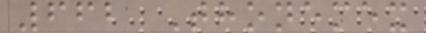662 Thonemex
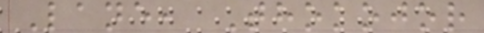Lane, Thokojor
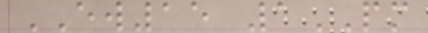EW15 1PM
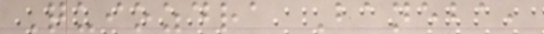Quiozdra Baneba,
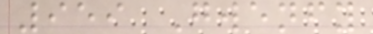959 Gwenfy
